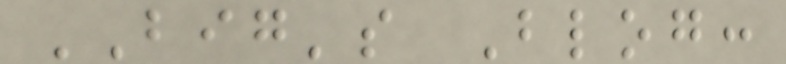BIG's Blog:
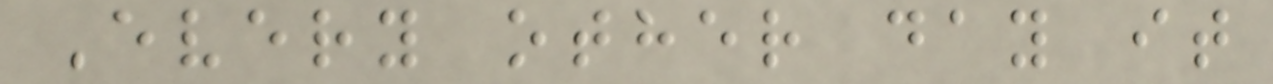Every other day it
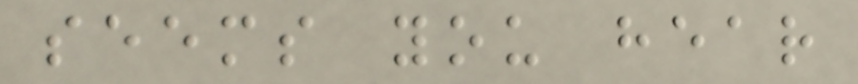seems you hear
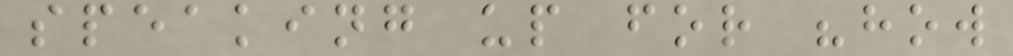speaking up for "how
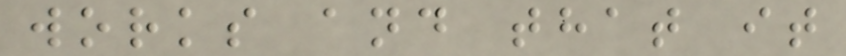works and that it
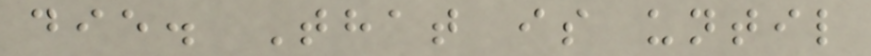die. That is until
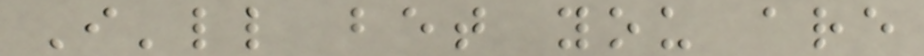I'll bet you are
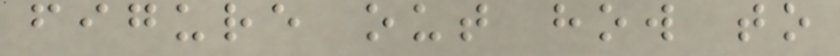figure out how to
